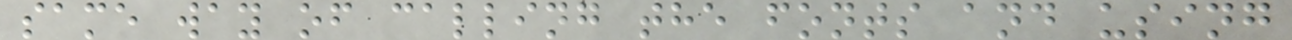same way of calling the fonts and using
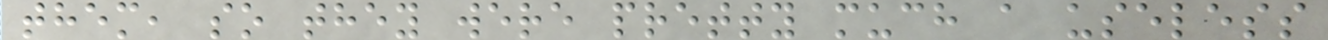them, so they were pretty much a useless
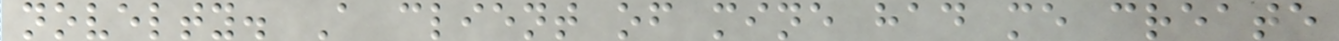novelty. A client of mine had me create
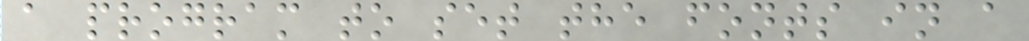a program to set the fonts in a
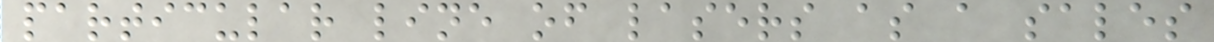particular line of lasers as a sales
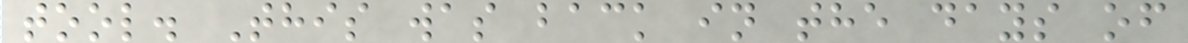tool. This was back in the days of
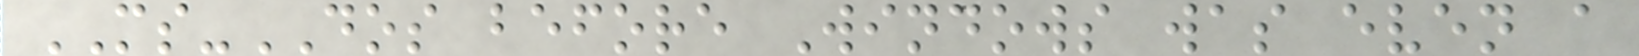MS-DOS before Windows was even a
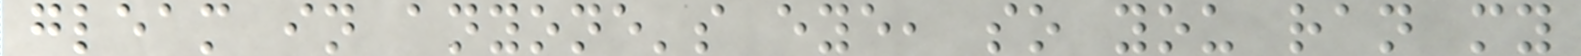gleam in anyone's eye, so you ran my
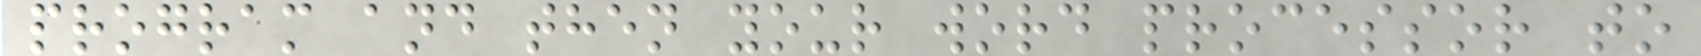program and then your word processor to
